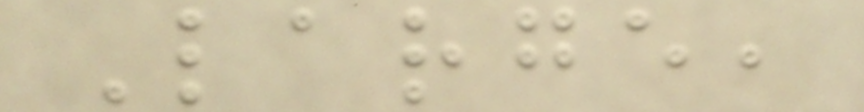Large,
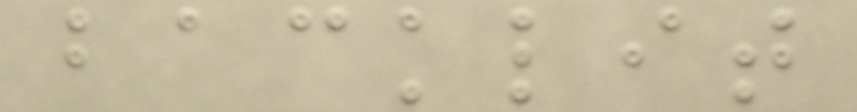backlit
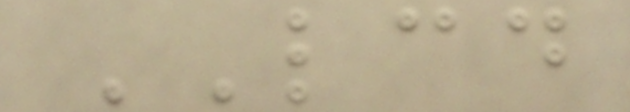LCD
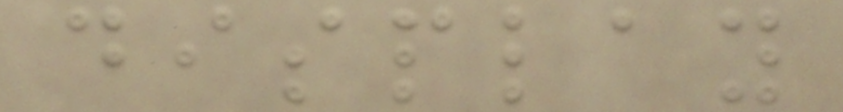display
